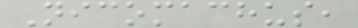Nicomachus,
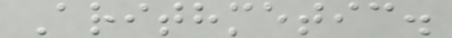Arithmetic.
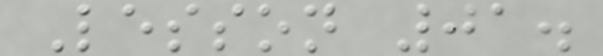Lesson 01.
